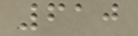610
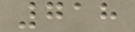718
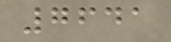7641
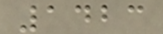1423
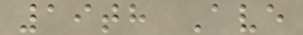19th Ave
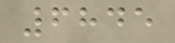6845
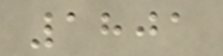1801
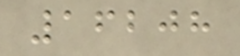16208
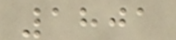1801
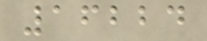16224
